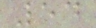54
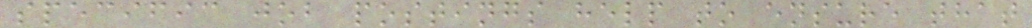specific job postings help to ensure that
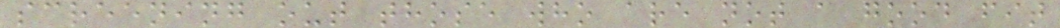screening out those who are not a good fit
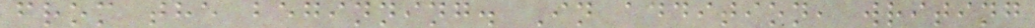from the beginning. In addition, writing
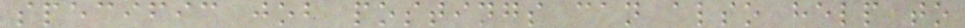specific job postings can also help to
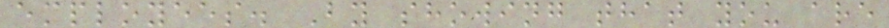employees. By showing that you are
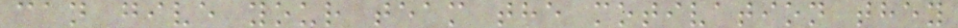can give your team the motivation they
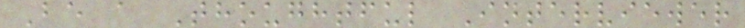Be a Thoughtful Interviewer
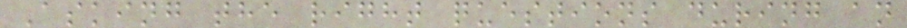Asking the right questions during an
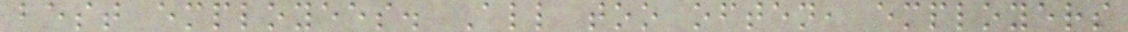best employees. All too often, employers
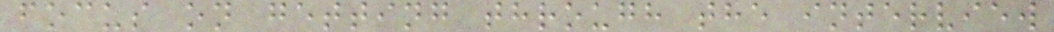focus on getting through the interview
